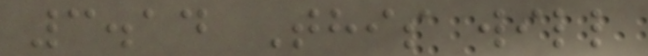3.14 This will
